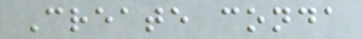Create conda
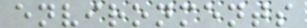environments
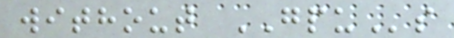without GPUs
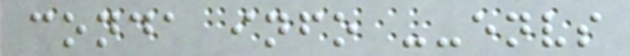conda info --envs
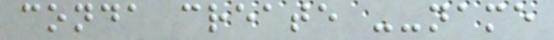conda create --name
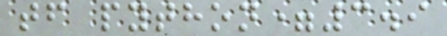tf python=3.9
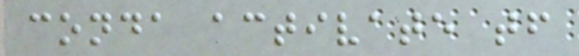conda activate tf
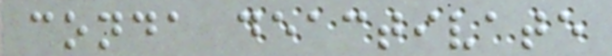conda deactivate
